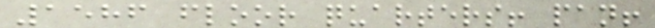1586 floor quarters! pan!
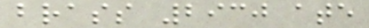brass 2930 ate
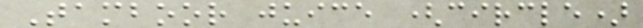Tamboor juice (circle)
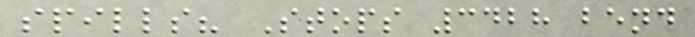spills? Stops 3428 bend
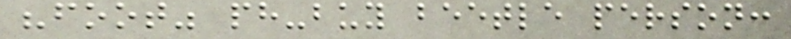"foot" ph-buy beetle person:
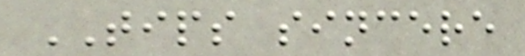TIPS sincere
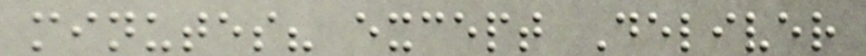minutes? except Deliver
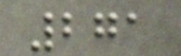271
